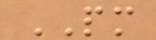PM
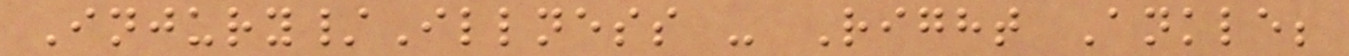Injury/Illness - Right Ankle;
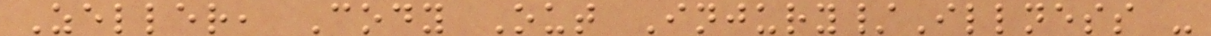Zeller, Cody Out Injury/Illness -
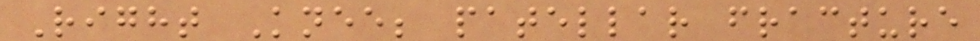Right Knee; patellar fracture
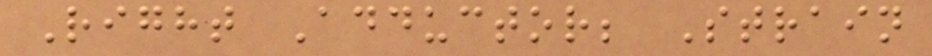Right Adductor; Strain
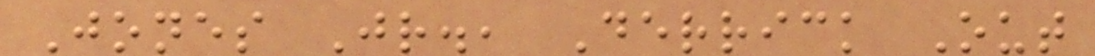Jones Jr., Derrick Out
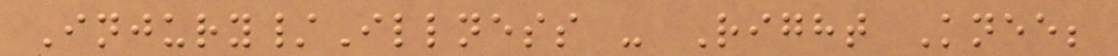Injury/Illness - Right Knee;
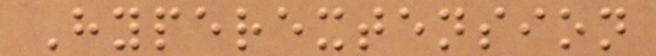Hyperextension
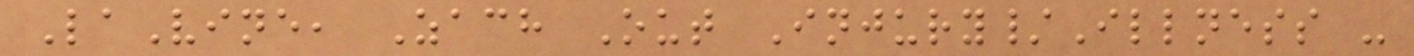LaVine, Zach Out Injury/Illness -
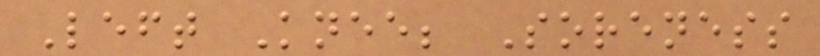Left Knee; Soreness
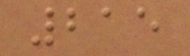215
